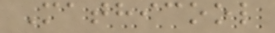Mathicool
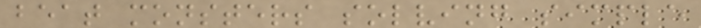beat monsters solving simple
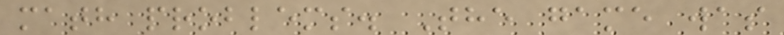math problems. The game was
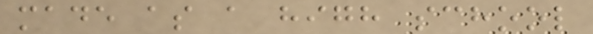made as a high school
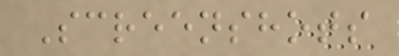Screenshots
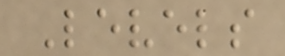Levels
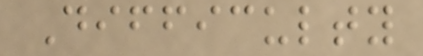Difficulty
